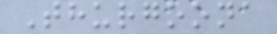Thurgoona
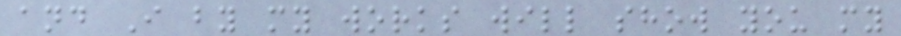and I by my works will show you my
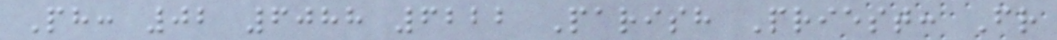Ph: 02 6088 6222 Parish Priest: Fr
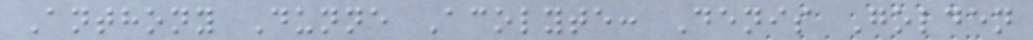Anthony Dunne Acolyte: Denis Golden
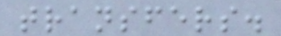transfers.
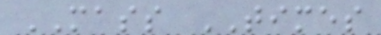MASS TIMES
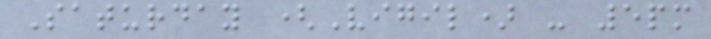Saturday (Vigil) - 5pm
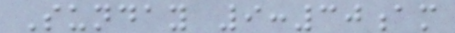Sunday 9:30am
